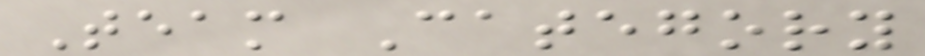Team Category
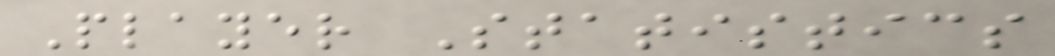Player Statistics
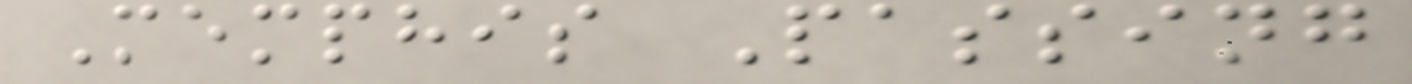Memphis Passing
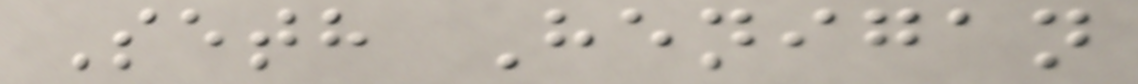Seth Henigan
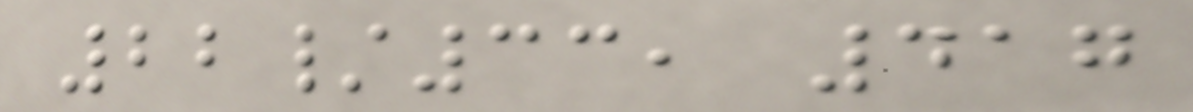22/33, 417
